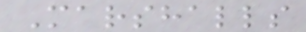Marshalls
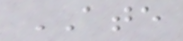ATE
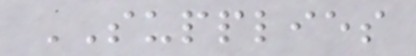SUPPLIES
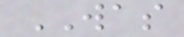WAS
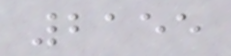2155
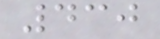430
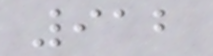912
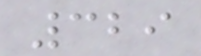329
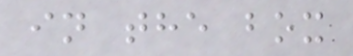in the box
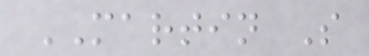MARTIN S
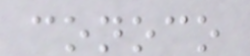conoco
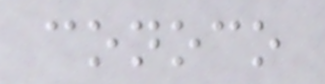conoco
